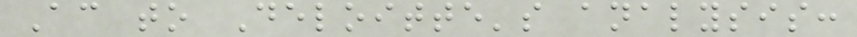According to Deloitte's analysis:
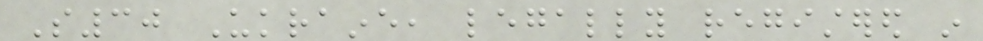S30 Ukraine, legally registered in
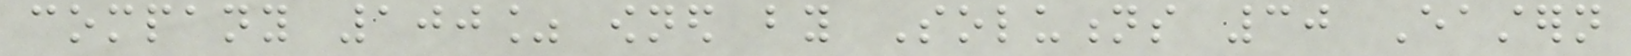company 100% owned by Solutions 30 Eastern
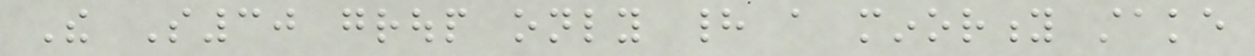The S30 group only had a minority stake
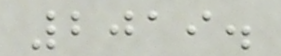2019.
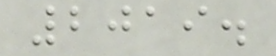2019.
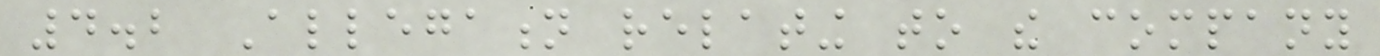4.2 Allegation relating to the company
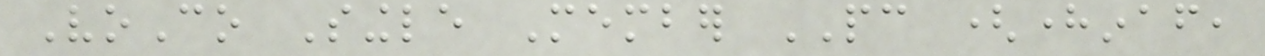VoCo Single Member PC (hereinafter,
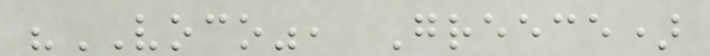"VOCO", Greece)
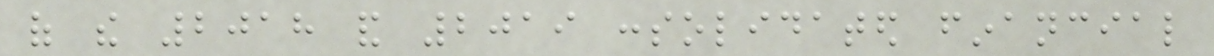of the 2018 and 2019 consolidated financial
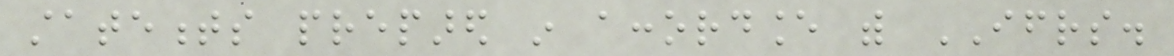statements prepared in accordance with IFRS.
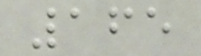165
